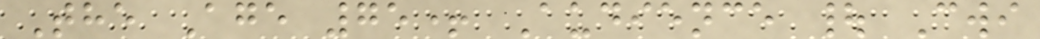The Age 75+ Audience | Cwi
